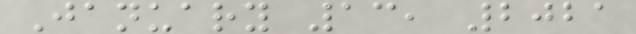January 13, 2021
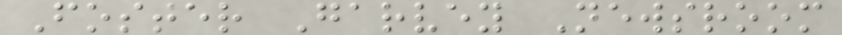Foster Garvey Newsroom
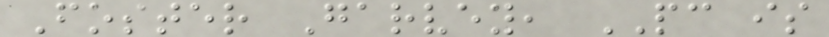Foster Garvey, PC is
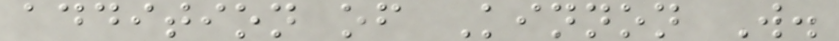addition of Kinnon W.
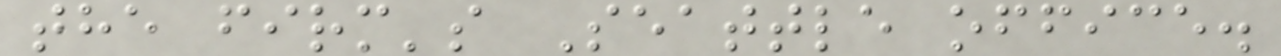the firm's Seattle office.
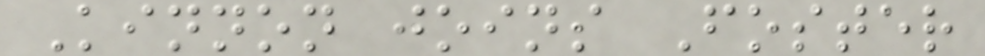Kinnon joins Foster
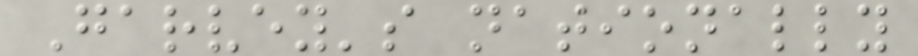Garvey's nationally
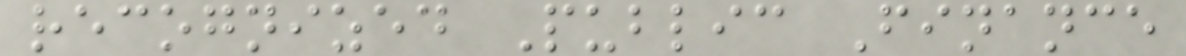recognized Public Finance
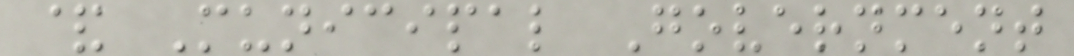& Municipal Government
